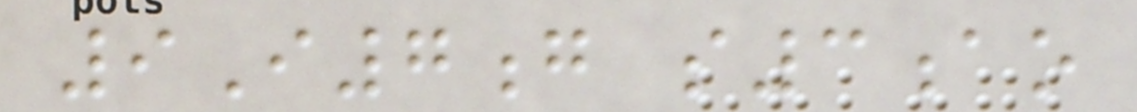9I7g s3ao
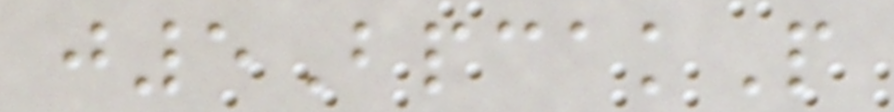j5BpcakP
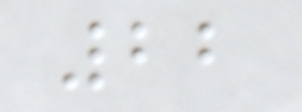22
